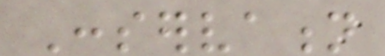Conservation
